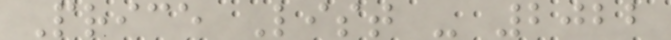Price List - 2022
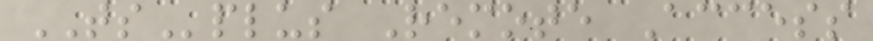TSplus Remote Access
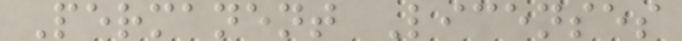Permanent Licenses
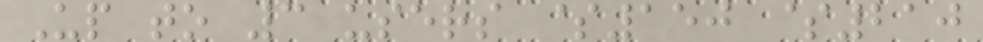Up to 3 users $150 $210
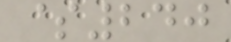$240
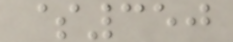$350
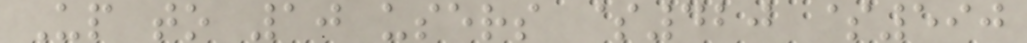Up to 10 users $420 $590
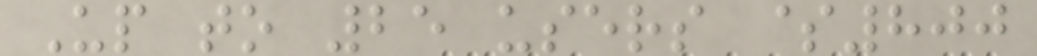Up to 25 users $800
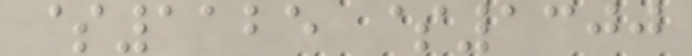$1125 $1300
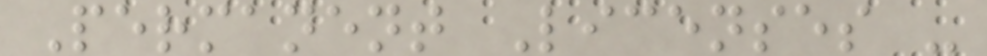Permanent Licenses -
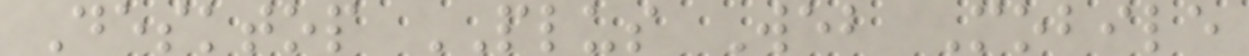Desktop PLUS Web Mobile
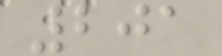201
